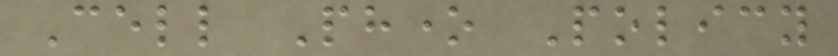Cell Phone Policy
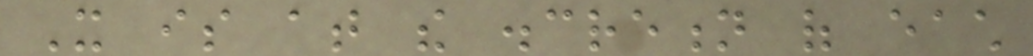It is at the discretion of each
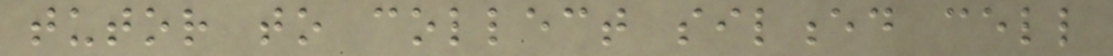tutor to collect silenced cell
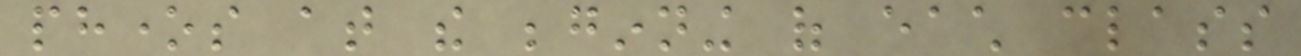phones at the beginning of each class
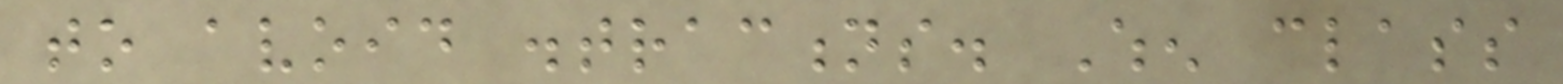to avoid distractions. When class
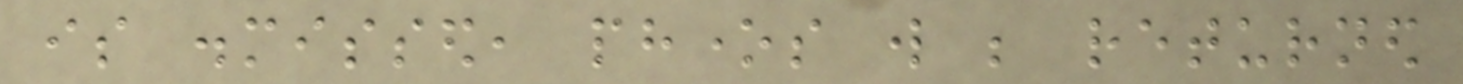is dismissed, phones will be returned
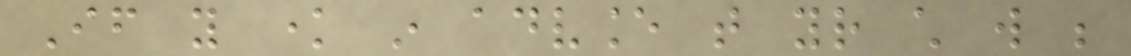If you know in advance that your child will be
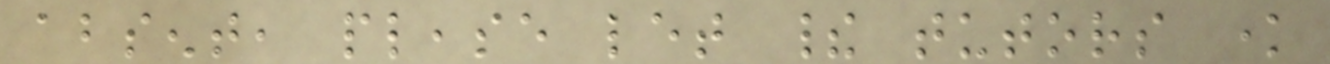absent, please let their tutors know
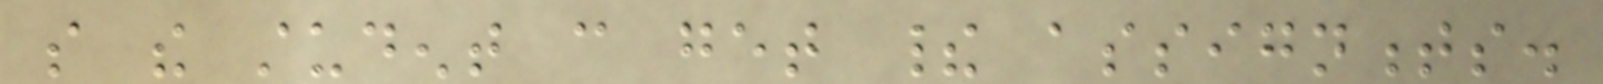so the student can get their assignments.
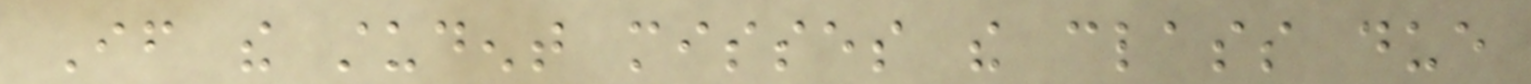If the student misses the class due
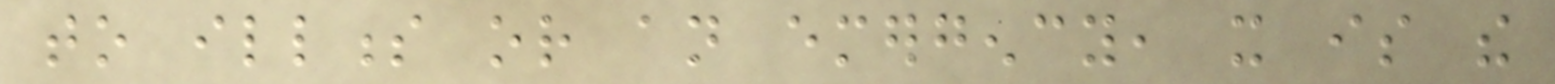to illness or an emergency, it is the
